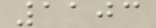1103
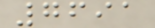7691
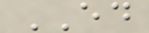ED
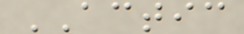ACTIC
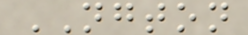NGTON
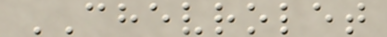CHEVROLET
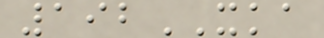192XKA
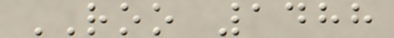ROO 1488
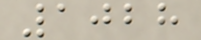1028
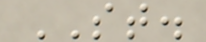ST.
